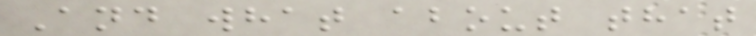And what about that
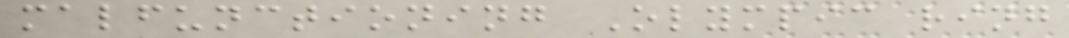malfunctioning Olympic ring
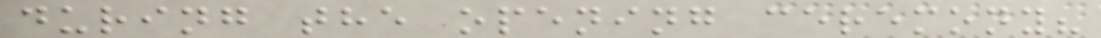during the opening ceremony?
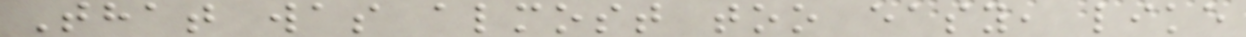That was almost too easy, like
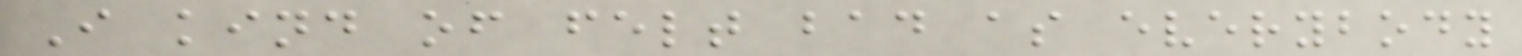I kind of felt bad as everybody
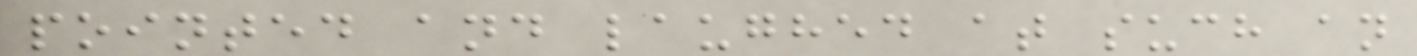pointed and laughed at such an
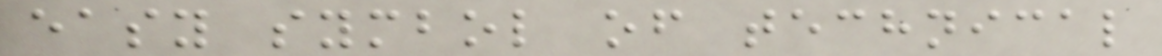easy symbol of technical
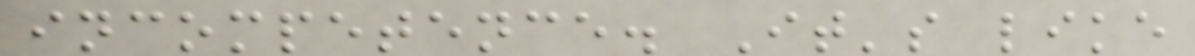incompetence. It's like
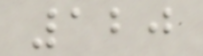120
